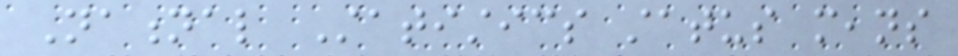National Statistics status means
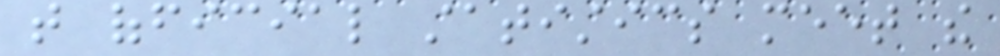that official statistics meet the
